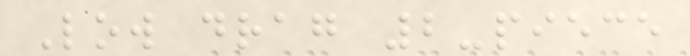Low drag 2-piece
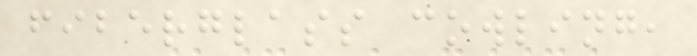fiberglass cowling,
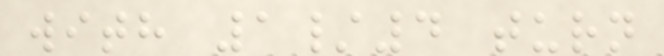with 1/4 turn
